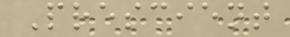Prescient
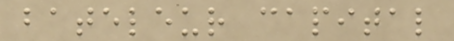bateleur capital
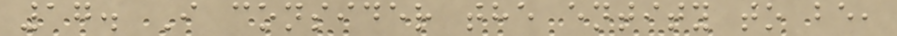17. I consider the entity to be,
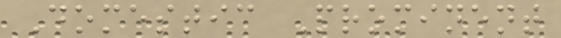Domestic Prominent
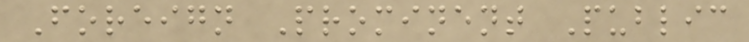Foreign Prominent Public
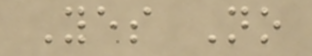Yes No
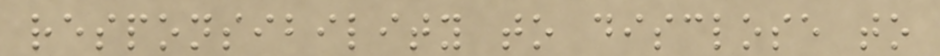responsibility to disclose to
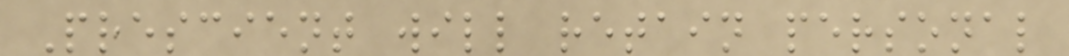Prescient will retain personal
